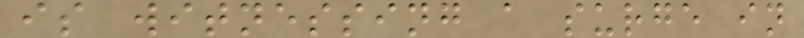is witnessing a surge in
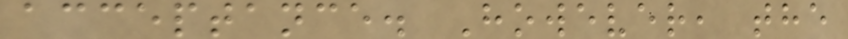acceptance. However, the
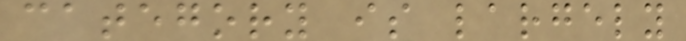category is largely
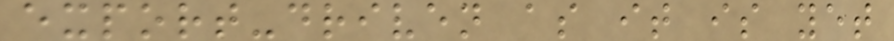export-driven as it is yet
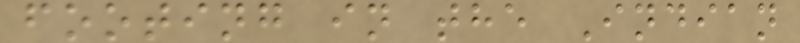footing in the Indian
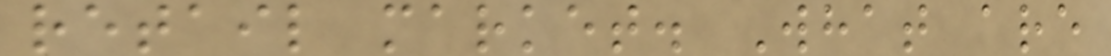retail market. What are
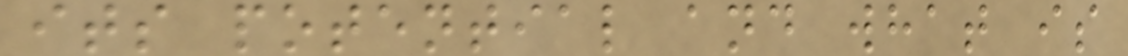its potential and what is
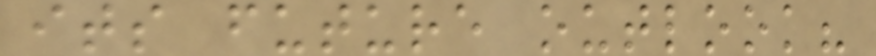its future outlook?
